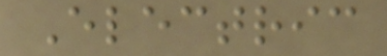Electric
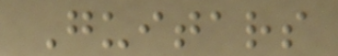Guitars
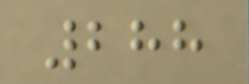288
